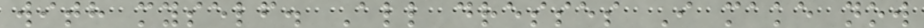with myself. All dresses I make now
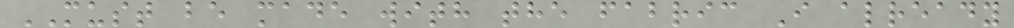MUST be made with the fabric I already
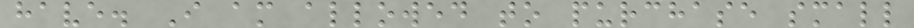have. I am allowed to purchase small
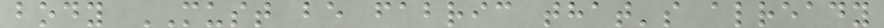body MUST be fabric that's already
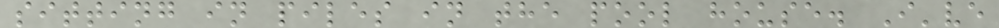sitting in piles in the pool house. I've
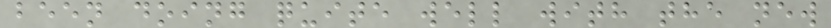been doing quite well with the new
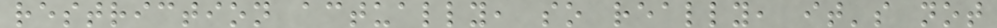restriction actually, so really, it's not
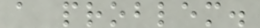a problem.
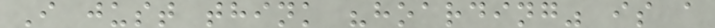I just think "hoarding" is a
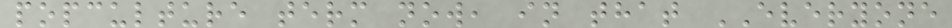popculture term now, in that EVERYONE
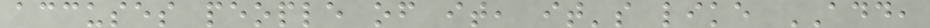accuses people of it, it's like ADD,
